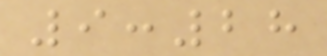9:28
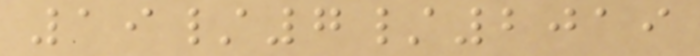19/7/2019
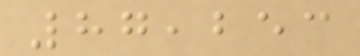87,253
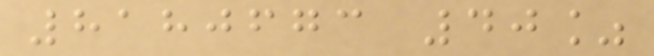8180673 40%
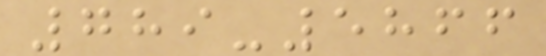789-5866
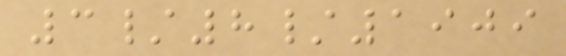3/8/1909
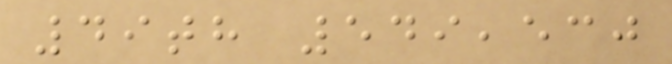49th 549,530
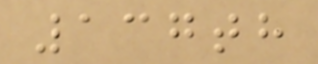137th
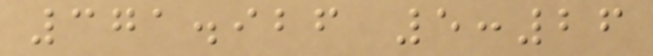371.926 5:26
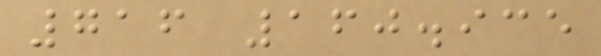716 160.935
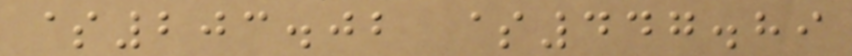$203.02 $447.89
